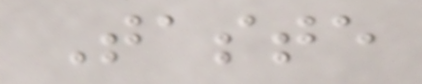Taste
